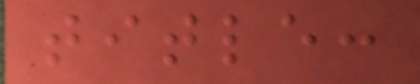title:
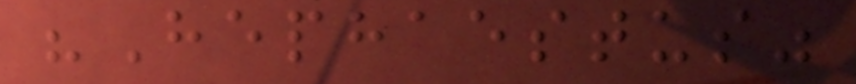"Hephaestus"
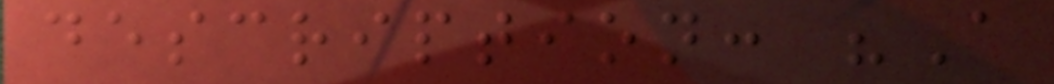description: "A
